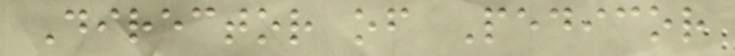Director of Pedicor
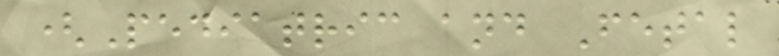(Pediatric and Fetal
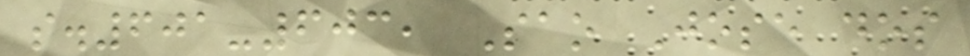s.601-603, Sao Jose dos
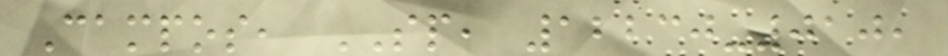Campos, SP, 12230-010,
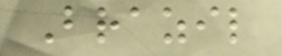Brazil
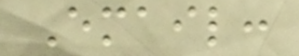Email:
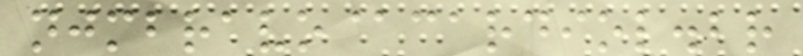njmbravo@cardiol.br
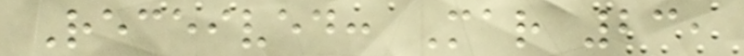Received: Mar 23,
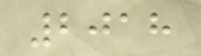2018
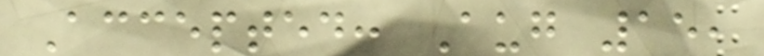Accepted: Aug 15,
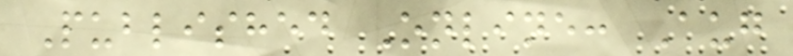Published Online: Aug
